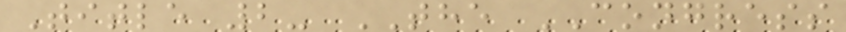Title 2- THE CONGRESS
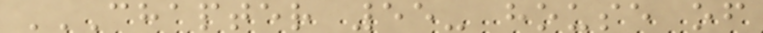CHAPTER 55- HOUSE OF
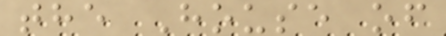the House of
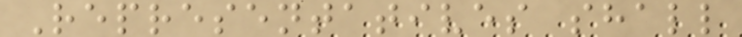Representatives shall
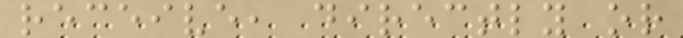receive, directly or
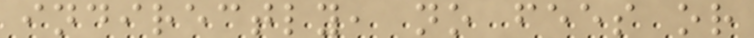indirectly, no fees or
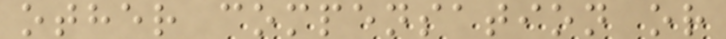other compensation or
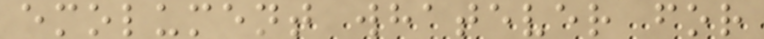emolument whatever for
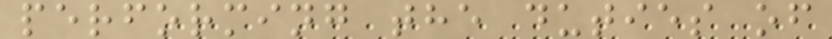performing the duties of
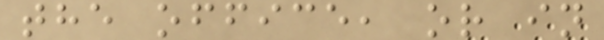the office, or in
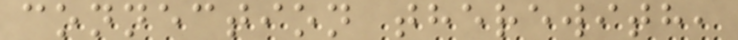connection therewith,
